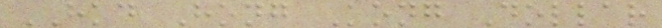HKD Hong Kong Dollar
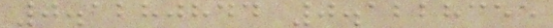0.1280844 0.1228355
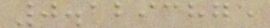0.1293875
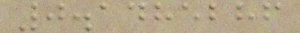0.1485286
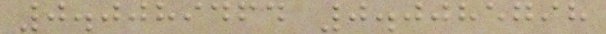0.0089464 0.0085798
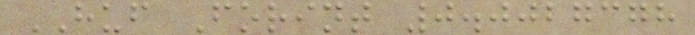HUF Forint 0.0027378
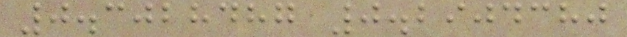0.3028487 0.2904380
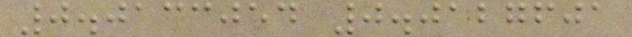0.0133054 0.0127601
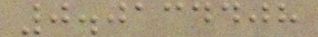0.0134408
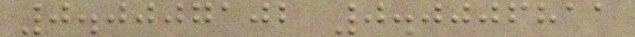0.0007102 0.0006811
